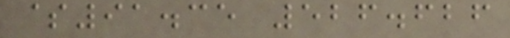$91.35 526.626
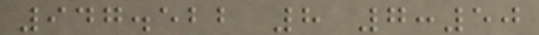947.522 8 7:50
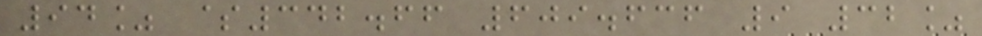94% $342.66 609.636 9 32%
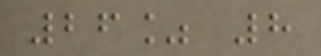26% 8
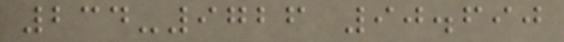234-9726 90.690
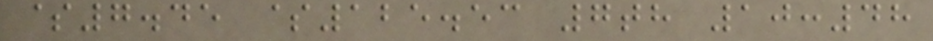$7.45 $125.53 7th 10:48
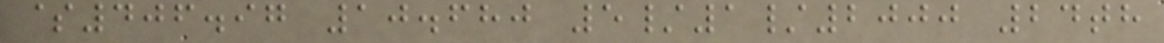$406.97 10.680 5/1/2000 24th
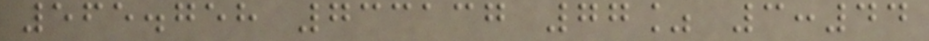565.758 733137 77% 3:44
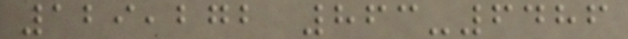129,272 863-6486
